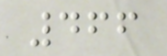466
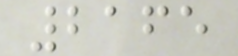2165
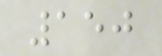150
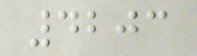4203
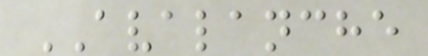AVALANCHE
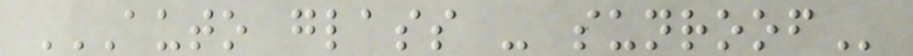AUTO GLASS - SUNROOF
